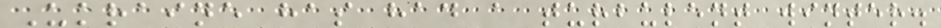Ukraine has had a turbulent winter.
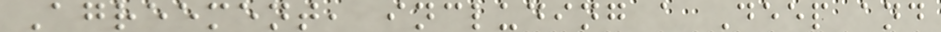Agreement, including a Deep and
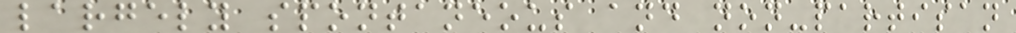largely spontaneous and non-partisan
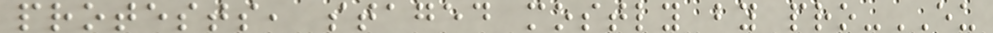protests, staged mostly by pro-EU
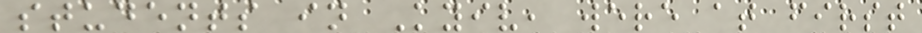students in Kyiv, were at first
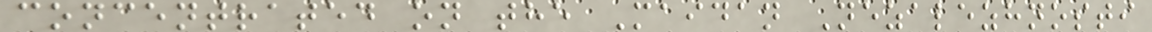concentrated on the Maidan Nezalezhnosti
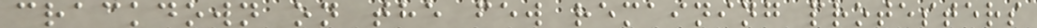crackdown on the few remaining protesters
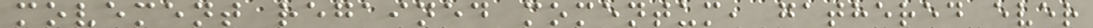movement regained momentum, gathered ever
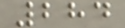284
